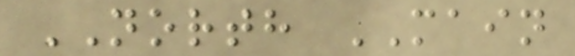NORTH MAIN
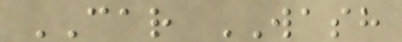CAR WASH
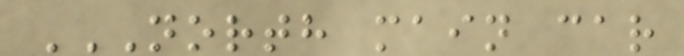NORTH MAIN CAR
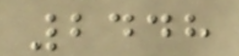2448
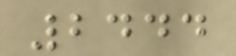2444
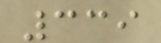339
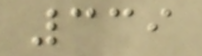339
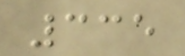335
